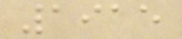1915
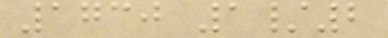1730 1/2
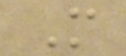M
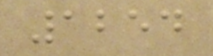1254
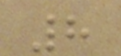8
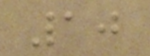10
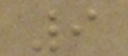9
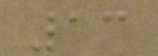13
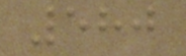580
